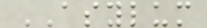ASYLUM
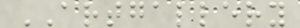ARTGALLERY
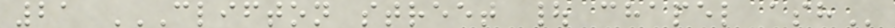21 CLIFTON STREET | CHAPEL ASH
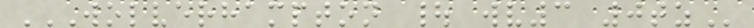WOLVERHAMPTON | WV3 0TZ
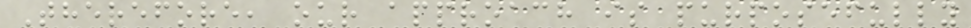Therefore, our approach is purposefully
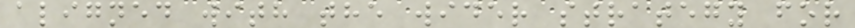aligned with the wider strategy for
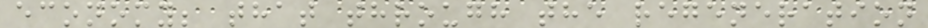economy; that through the regeneration
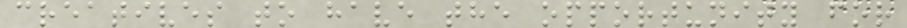creatives to have the opportunity for
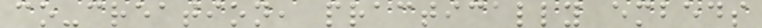co-creation, practically embeds
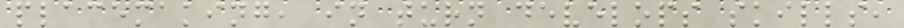placemaking, in turn develops skills,
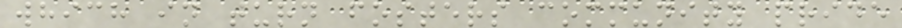which in turn fosters community pride
